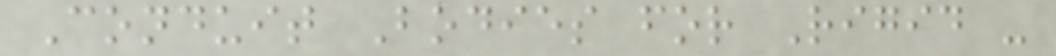Conduit Bodies for Rigid -
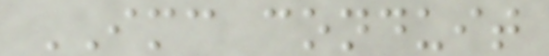IMC conduit
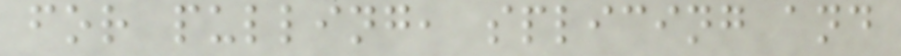for pulling, splicing and
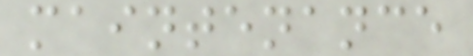maintenance
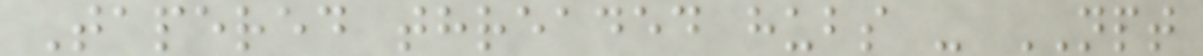Tapered threaded hubs - NPT
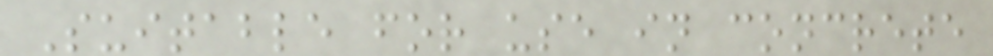Suitable for use in concrete
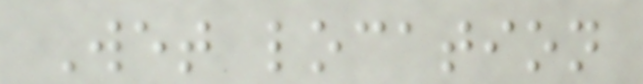Wet location
